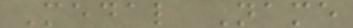Medal Name
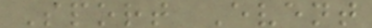Sport Event
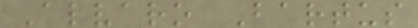Alvaro Bartus
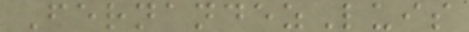FernandezLuis
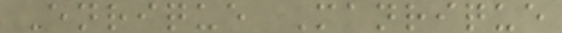Enrique Manrique
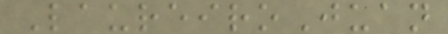LaureiroJuan
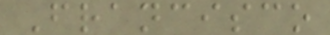Francisco
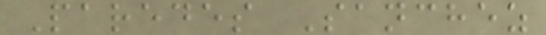Paredes Sanchez
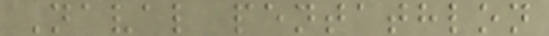Naval pentathlon
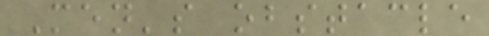Men's obstacle
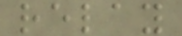relay
